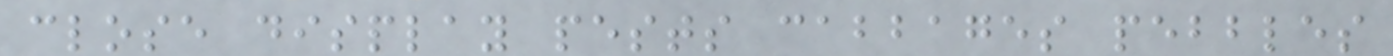close display pests cabbages pebbles
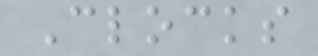Clocks
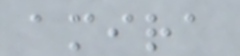amira
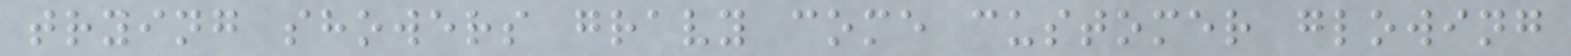trying showers gravy come customer glowing
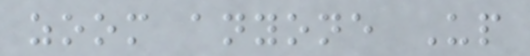zoom anyone Up
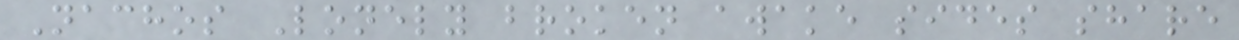Nachos Lonely broken awake sides share
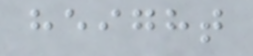height
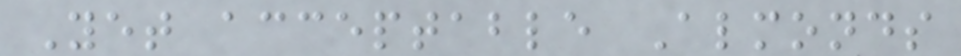Yet acceptable Almonds
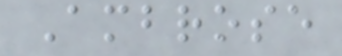Ambrose
